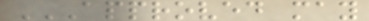APPROVED MAY
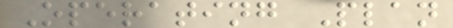Operating Plan
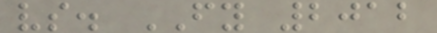vs. FY 2012
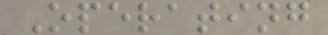Operating
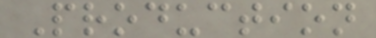Production
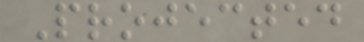Projected
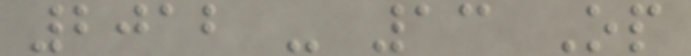2012 - 13 Op
